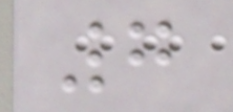7
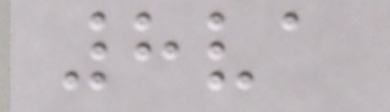8va
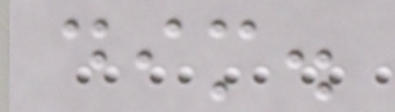dim.
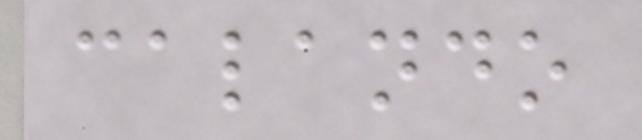calando
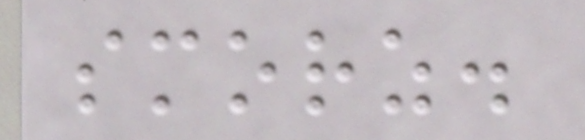smorz.
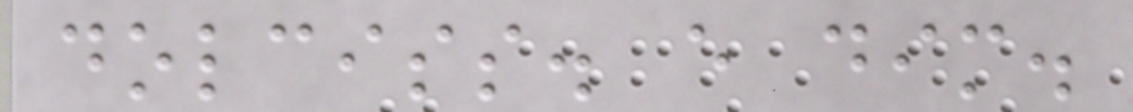dolciss. e dim.
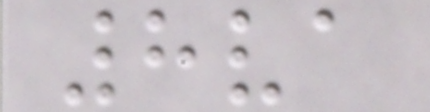8va
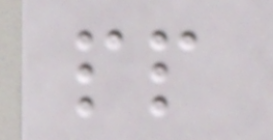pp
